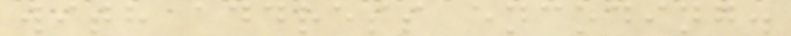with address encoding.
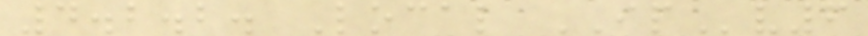4.2.2. Local IPv6
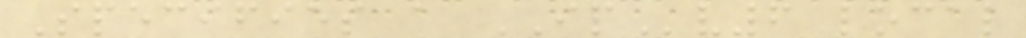Specifies a IPv6 local
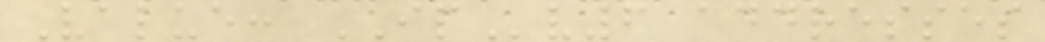Value: IPv6 addresses
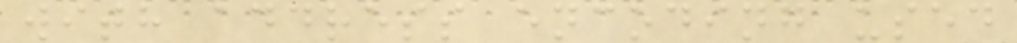with address encoding used
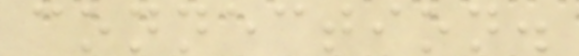connection.
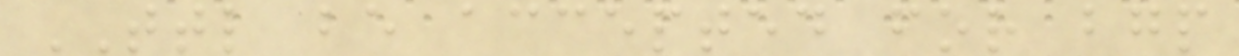TTL be accepted for bgp
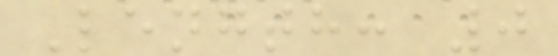Length: 0
